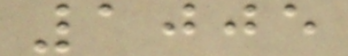1005
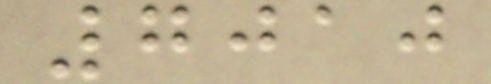7010
